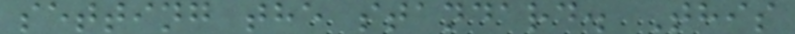setting the standard. This
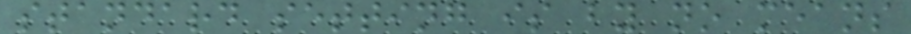standard setting is by no means
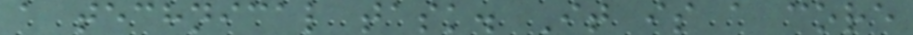a technical task. It is a core
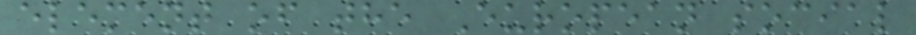element of the European social
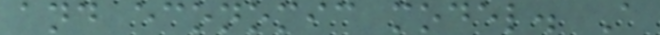and economic model. A
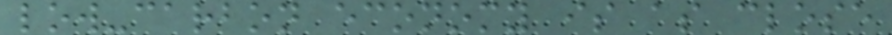low-carbon economy is as close
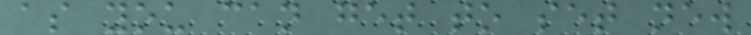as you can get to set new
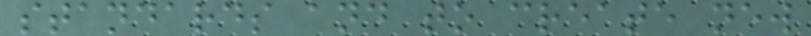standards and to create new
